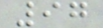97
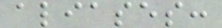aliases:
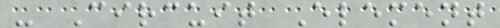- Circuit Element
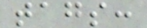tags:
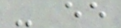- ee
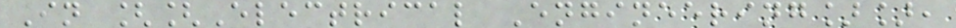In [[Electrical Engineering]],
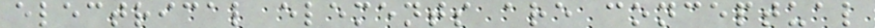electrical elements are conceptual
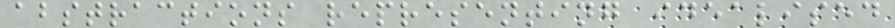abstractions representing idealised
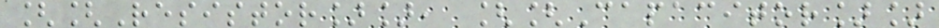[[Resistor]], [[Capacitor]]
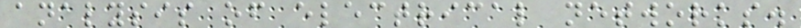analysis of electrical networks.
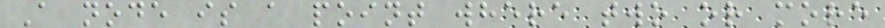A node is a point where two or more
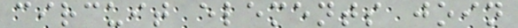circuit elements join
